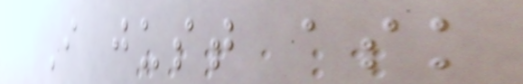I just ask
